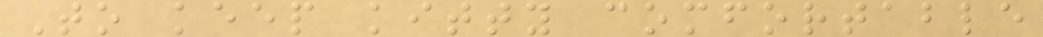To keep kitty comfortable
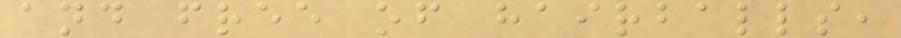and free of hairballs,
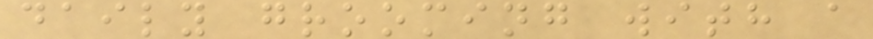daily grooming with a
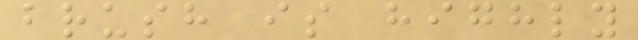brush is highly
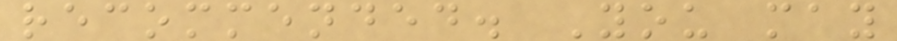recommended. You may
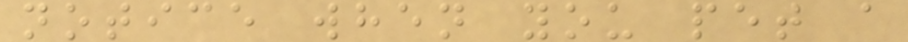notice when you pet a
